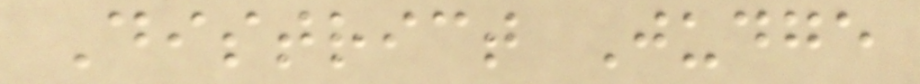District Judge
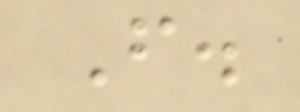F.
